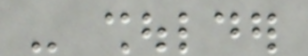- shoulder
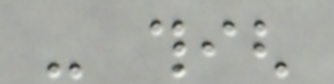- thigh
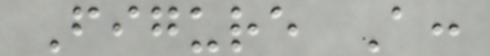Figure A:
